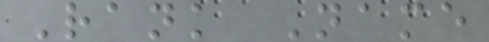Rank Name
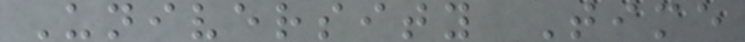University Time
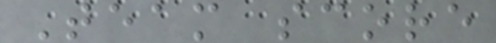Team score
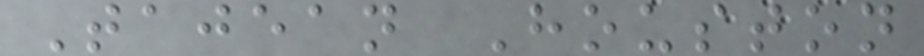Tajean Houston
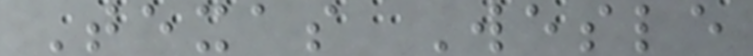Texas Wesle
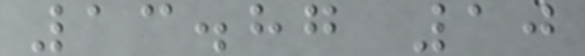13.87 10
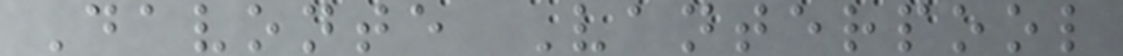Davonte Vanterpool
